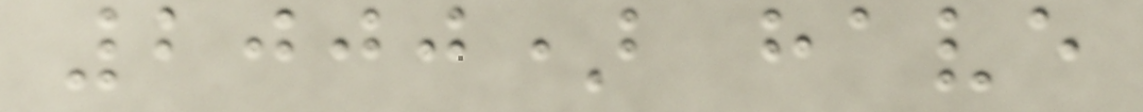2000) have
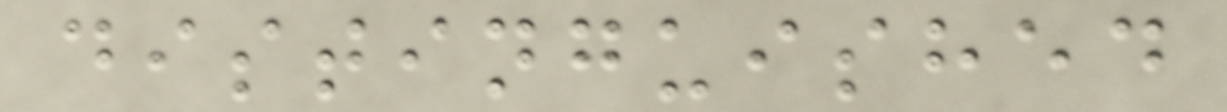distinguished
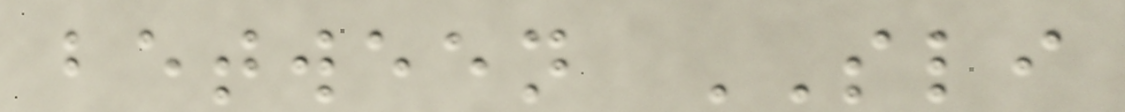between SLI
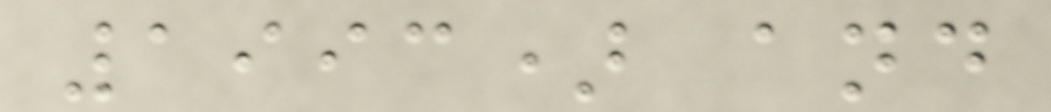1993) and
